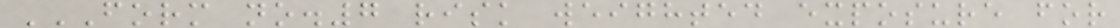FORM NO.7 RISK WEIGHTED EXPOSURE FOR
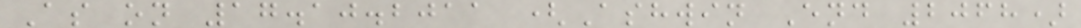As on 17.10.2011 (Ashwin End 2068)
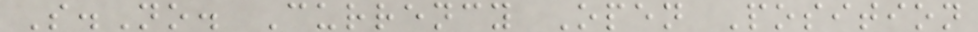S.No. Currency Open Position
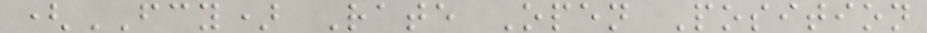(FCY) Rate Open Position
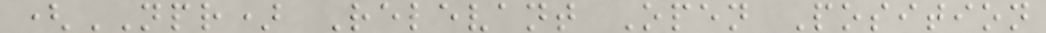(NPR) Relevant Open Position
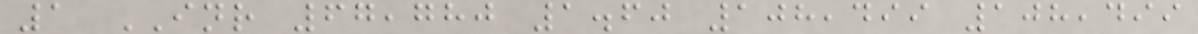1 INR 67,780 1.60 108,499 108,499
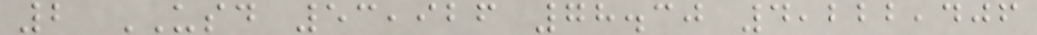2 USD 53,926 78.30 4,222,406
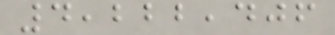4,222,406
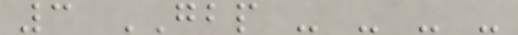3 GBP - - - -
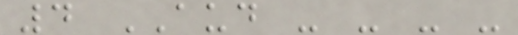4 AUD - - - -
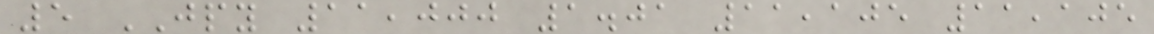5 JPY 11,000 1.01 11,105 11,105
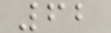62
